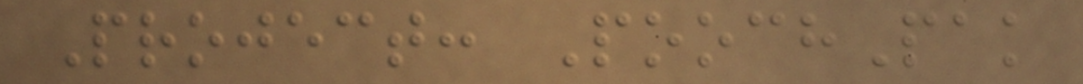Project: PoochPak
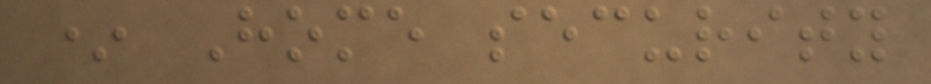* Home security
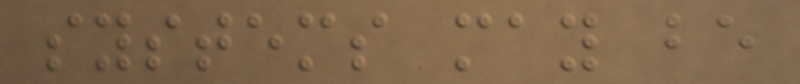systems may be
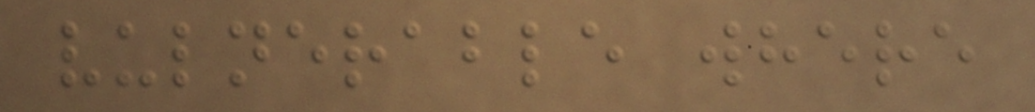vulnerable where
